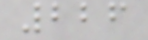226
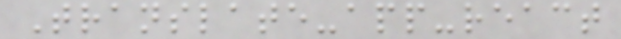Translate-app-react
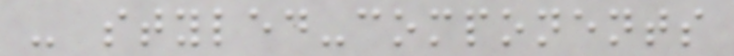- styled-components
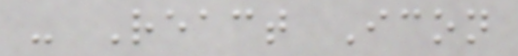- React Icon
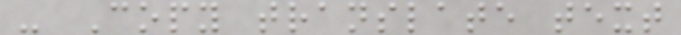- Copy translate text
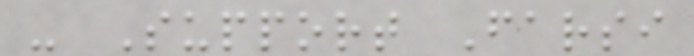- Support Farsi
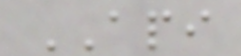API
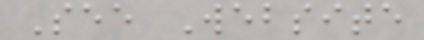See Website
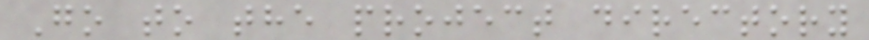Go to the project directory
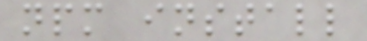npm install
